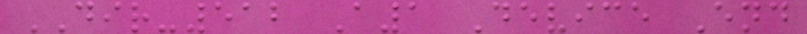DIR-512 A1 Device End
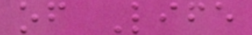of Life
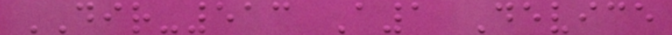DIR-513 A1 Device
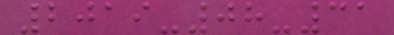2019-08-31
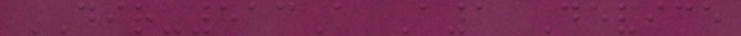DIR-513A A1 Device
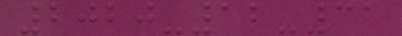2020-12-31
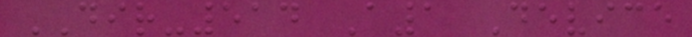DIR-514 A1 Device
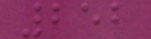252
